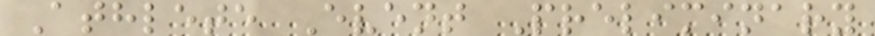Athlete Event Preliminary
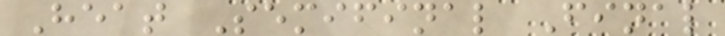Heat Semifinal Final
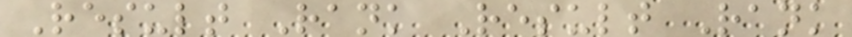Result Rank Result Rank
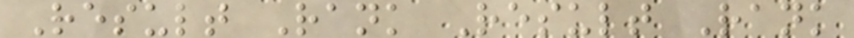Result Rank Result Rank
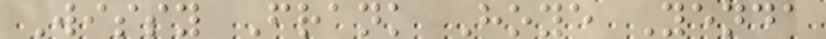Wissy Frank Hoye Yenda
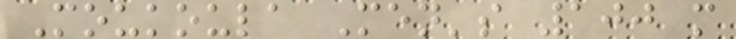Moukoula Men's 100 m
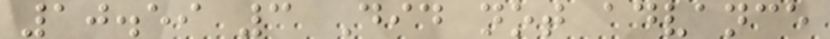10.59 3 Did not advance
